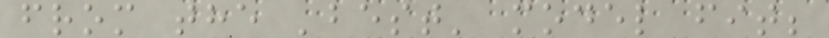from the 'best' model fit;
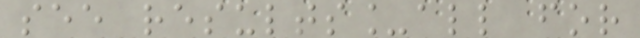see results_all for
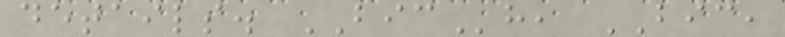details. BICh, BIC,
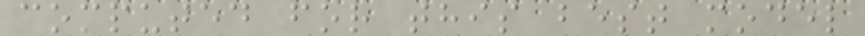computed for this best model
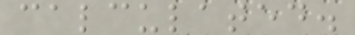calculated.
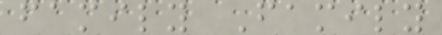family Family
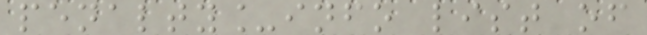penalty_info list of
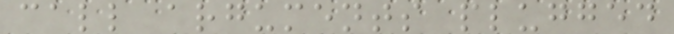call arguments plugged
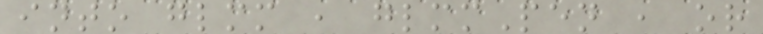into glmm , glmmPen , or
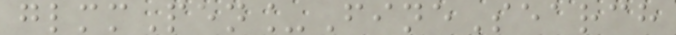glmmPen_FineSearch
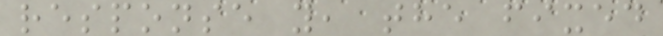response y, the fixed
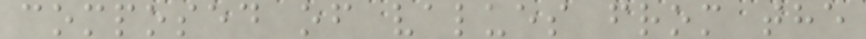composed of values from the
